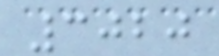3020
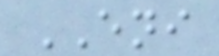ENI
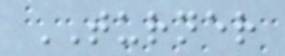TURNER
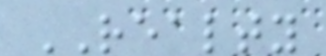REALTY
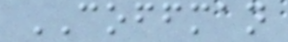COFFMAN
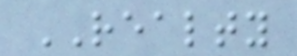REALTY
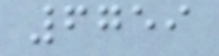6759
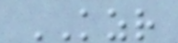KZR
